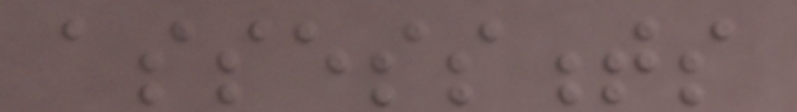assessments
